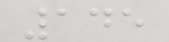145
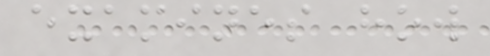examines how
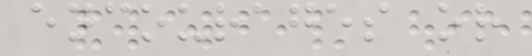encourages or
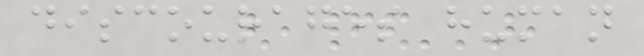discourages human
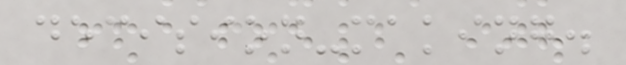decision-making.
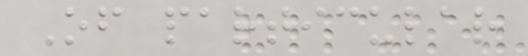Of particular
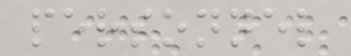personnel
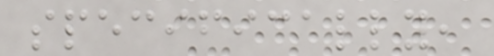specifically,
